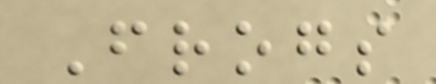Frogs
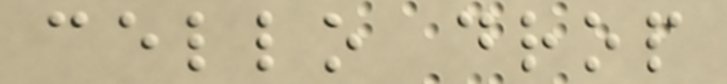cello drop
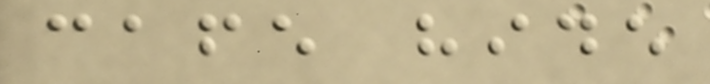cafe hide
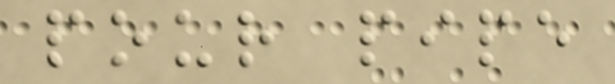pour pipe
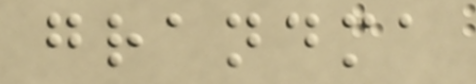grandma
